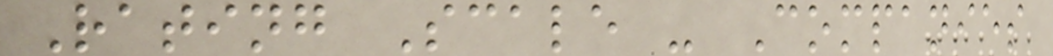Rating Scale - Companies
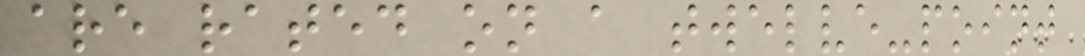are rated on a twelve-point
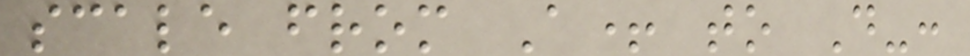scale from A+ to D-:
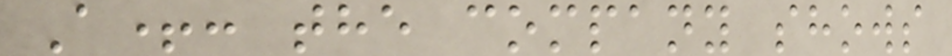A+: the company shows
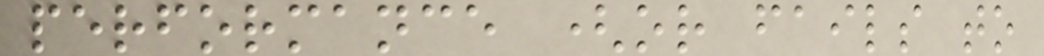performance (or fails to
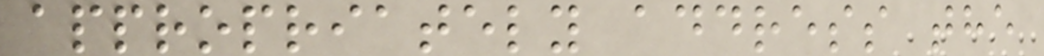appropriately address the
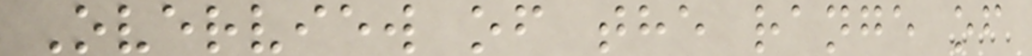Overview of the range of
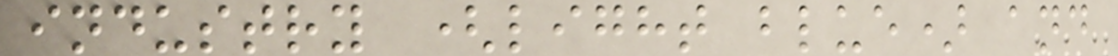industry (light blue) and
